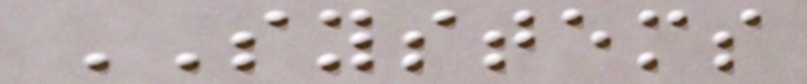SYSTEMS
